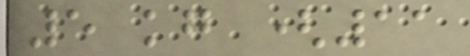5 kg (11
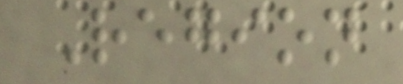Region
